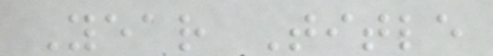Year Title
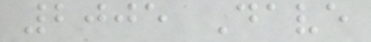2005 Dave
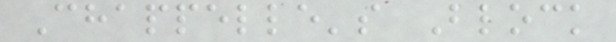Chappelle's Block
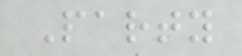Party
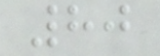80
